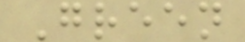Green
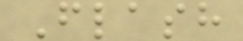Flash
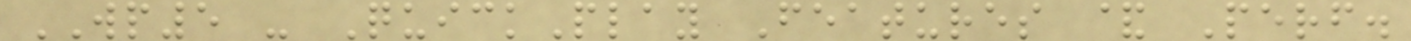WP5 - QuickPlay Features & Perf.
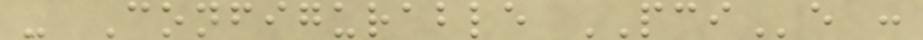- Configurable PCIe :
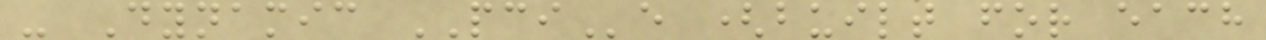- Dynamic PCIe (built for each
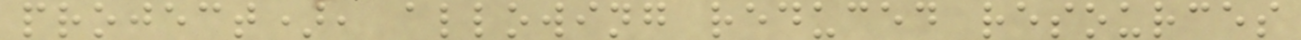project), allowing reduced resources
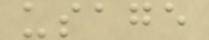usage
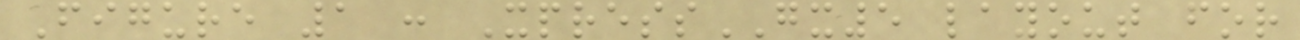Figure 1 : XpressGX5 layout for
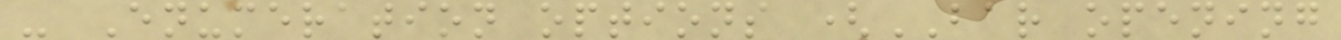- Enumeration options (BAR opening
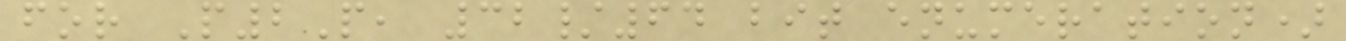for P2P, 32/64 bit enumeration)
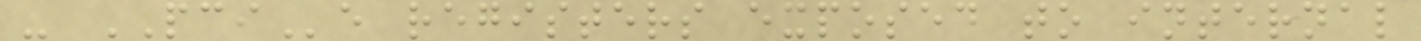- PCIe registers exposed to internal
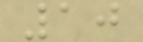10
